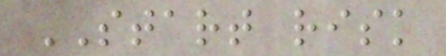START risk
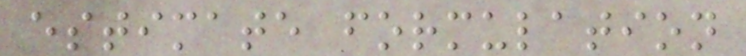estimate formulation
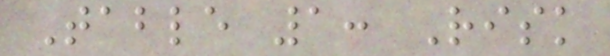Table 1: Risk
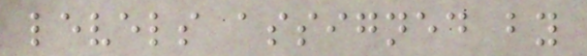levels assigned by
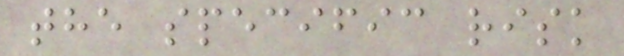the specific risk
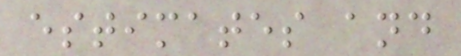estimates and
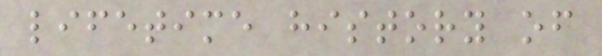lifetime history of
